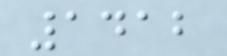1412
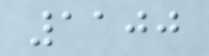1100
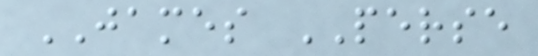JAMES PERSE
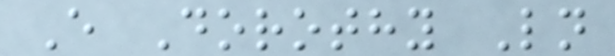E Dorothy Ln
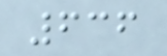636
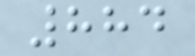884
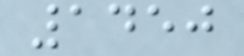1450
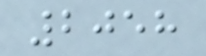2058
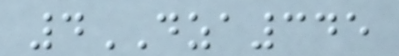4DZA345
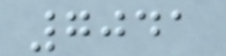7041
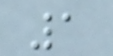1
